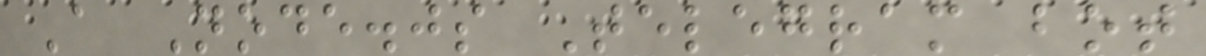A Node.js Telegram bot
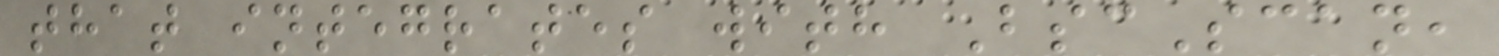that integrates with BscScan,
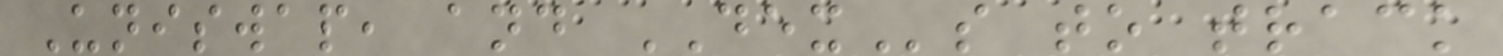Uniswap, and DEXs to track
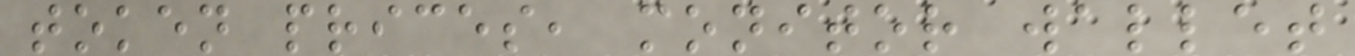token prices, monitor wallet
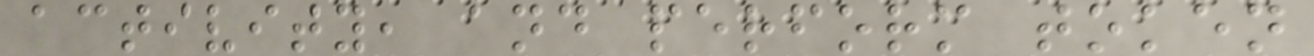activity, and perform token
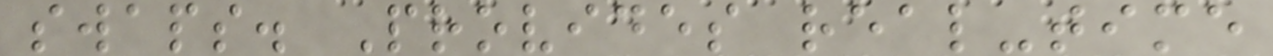swaps. Provides real-time
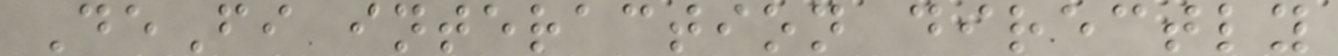DeFi interaction directly
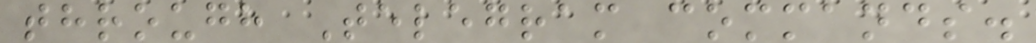through Telegram commands.
